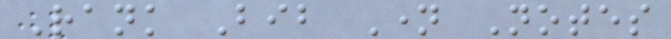Rank Bib Name Notes
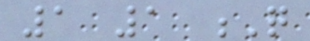1 1 Q
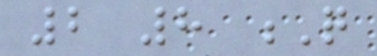2 8 Q
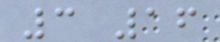3 16
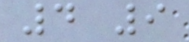4 9
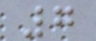7
